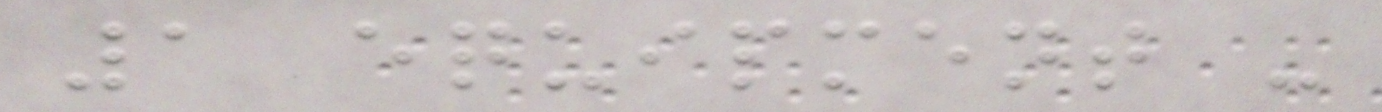1 equipment -
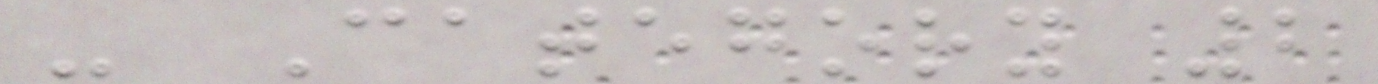- Category 2
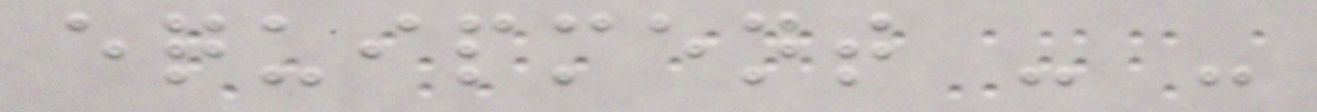equipment - -
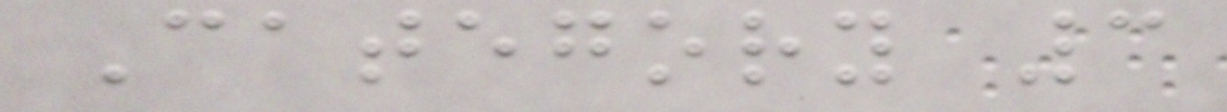Category 3
